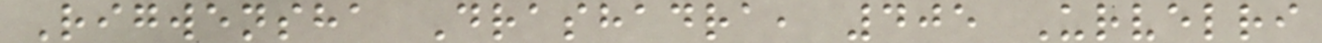Rigwensha Drashadra, 405 Urvelri
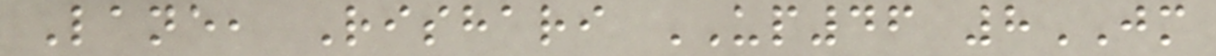Lane, Rishari UP46 8JM
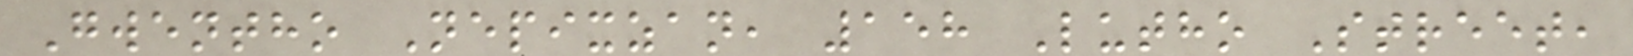Gwentho Nepixzan, 158 Lutho Street,
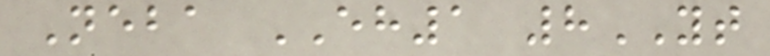Neba EH1 8YT
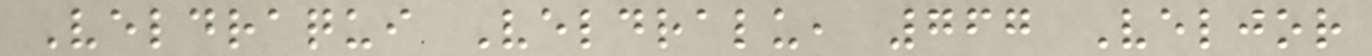Veldraqui Veldralu, 767 Veljor
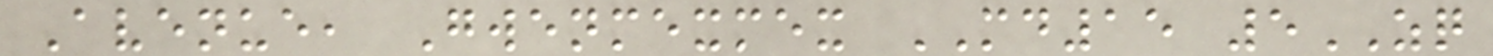Avenue, Gwenmexmex MD15 5ZQ
